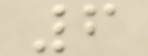6
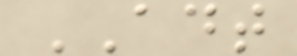ADT
